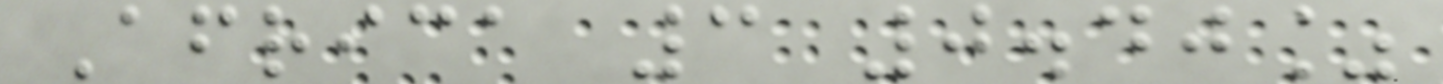Africa 3 0.40%
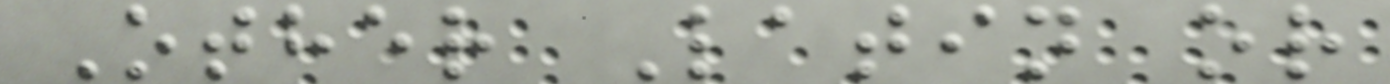Other Latin or
